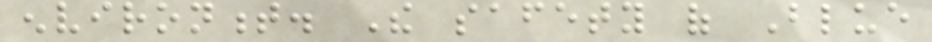environment. The safety of Blue
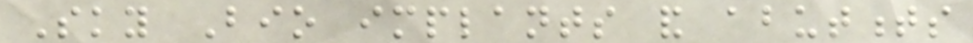Sky Bio implants and abutments
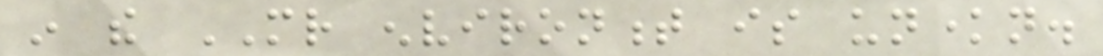in the MR environment is unknown.
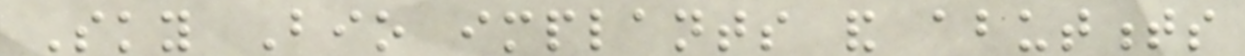Sky Bio implants and abutments
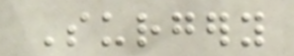Surgery
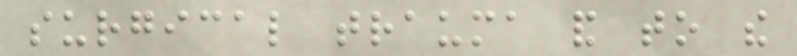surgical trauma and to the
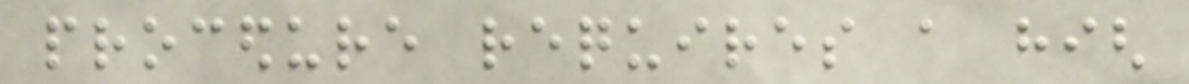procedure requires a high
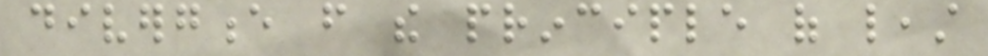divergence from the principle of least
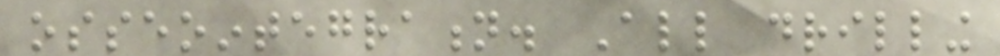osseointegration. All drilling
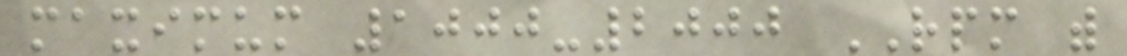maximum 1000-2000 RPM with
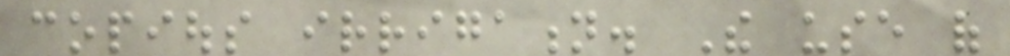copious irrigation. The use of
